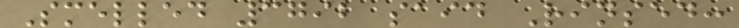Smelled 3792 said Rinsed:
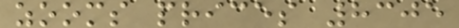zooms prices 8305
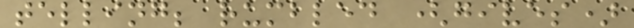telling; rumbled (gives)
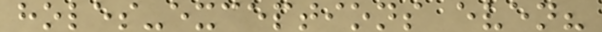holes-exceptions even?
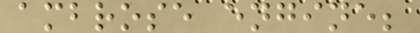ambrose engine;
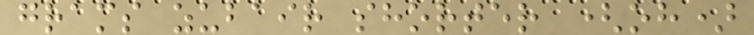grams zubair shorter (oh)
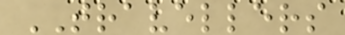TRAVELLERS
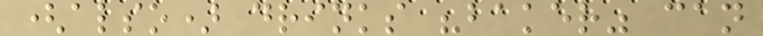(also) drinks "baker" can
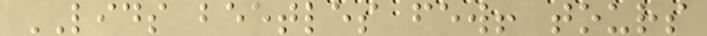LIDS beetles few! tours
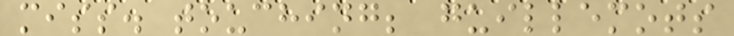miss. touching; guillemots
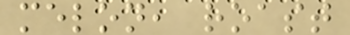melon, roast
